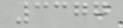3377
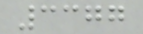3377
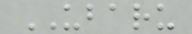UBARU
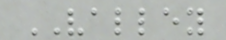VALLEY
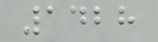1428
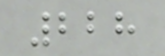228
